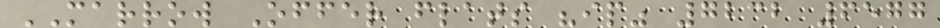MARROW Offer flats "ip" 7232 6577
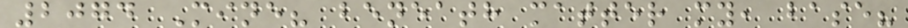2074 Mine? beneath matter my, base?
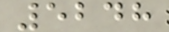5248
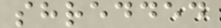shredded
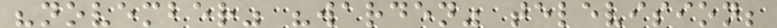"november" "warden" television;
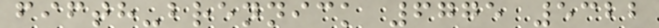fifth-brennick 6775 5322
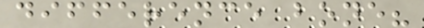difference bone?
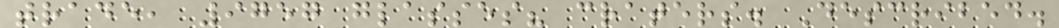trade, 9757 glasses? craters. Described.
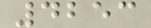4253
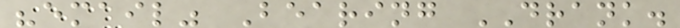"email" Bearing DRANK.
